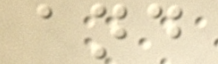and
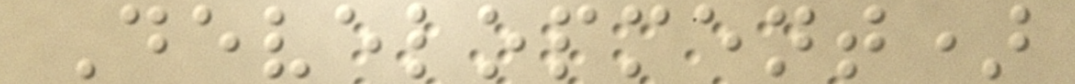Development)
